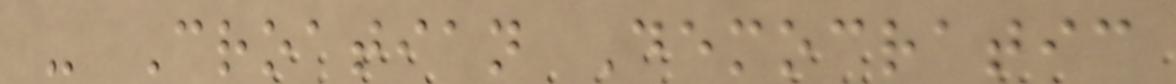- Croatian Democratic
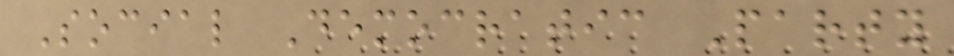Social Democratic Party
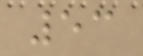53
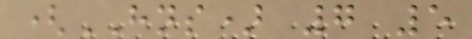(HNS) 7 5
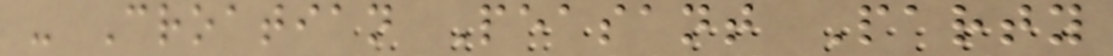- Croatian Peasant Party
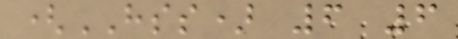(HSS) 6 6
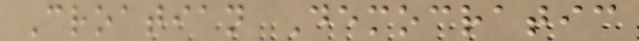Croatian Democratic
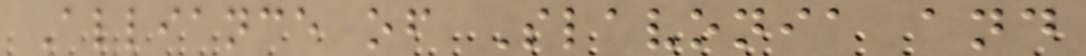Alliance of Slavonia and
